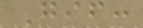Gif:
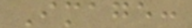Image:
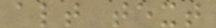alt text
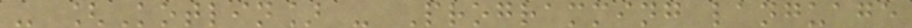- [Kotlin] - Programming language
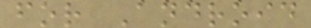for Android
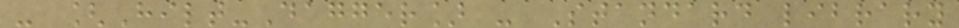- [Hilt-Dagger] - Standard library
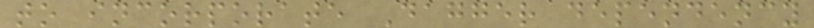to incorporate Dagger dependency
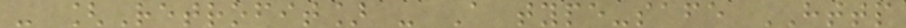- [Retrofit] - A type-safe HTTP
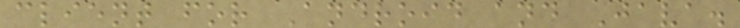client for Android and Java.
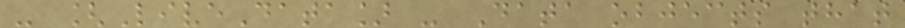- [LiveData] - Data objects that
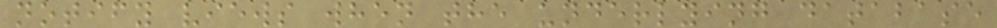notify views when the underlying database
